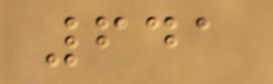641
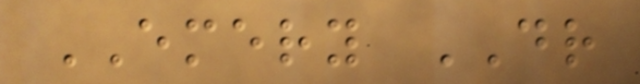EMERY DR
